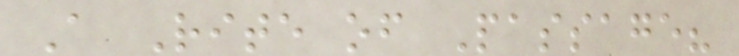A Rite of Passage?
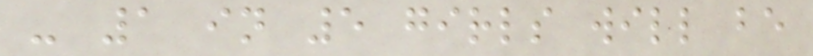- 1 in 5 girls will be
